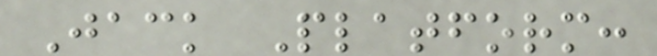Jack Platform:
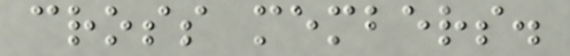cross members.
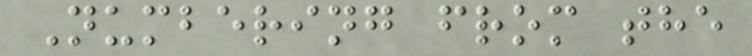Numbering from the
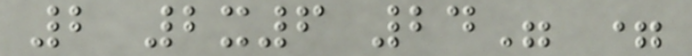2 2x6 24" =
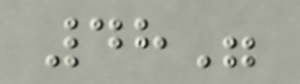48"
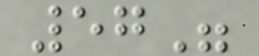57"
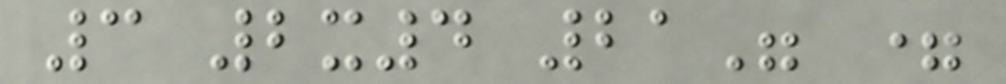3 2x4 21" =
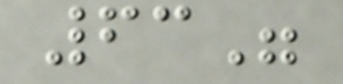63"
